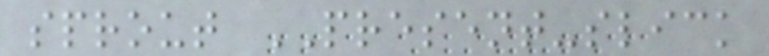sprout PRESENT-slick
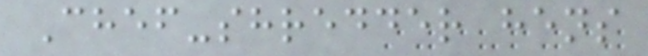Chef-shredder hens
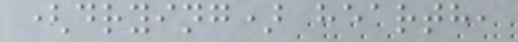(drying) hearth,
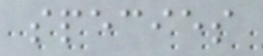species
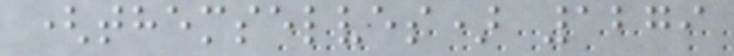(themselves) 1279
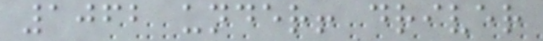1062 under! driver
